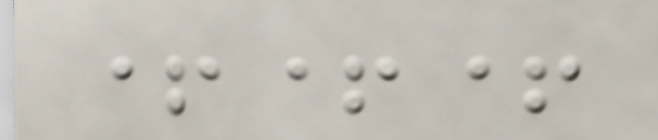+++
